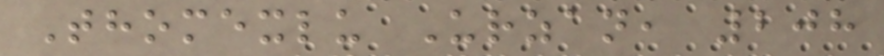Thomexlu Urzan, 208
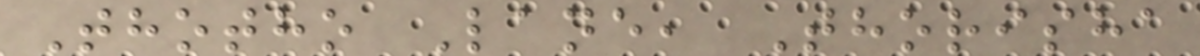Thotho Lane, Thorisha
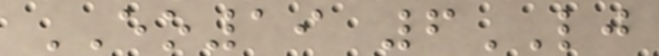EO19 6LJ
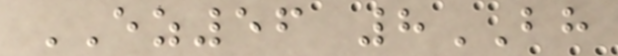EZ56 8BH
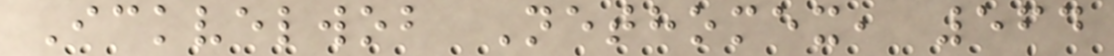Ickvelwob Nethomex, 564
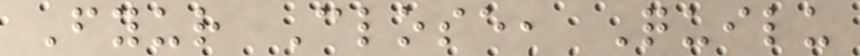Fyur Close, Quilu
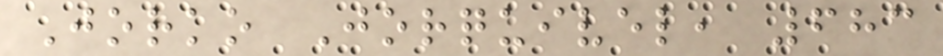Jorko Jorquivel, 683
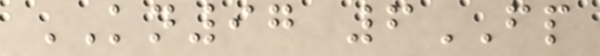KN97 6FP
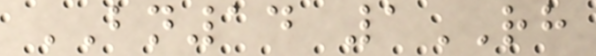BN14 1RH
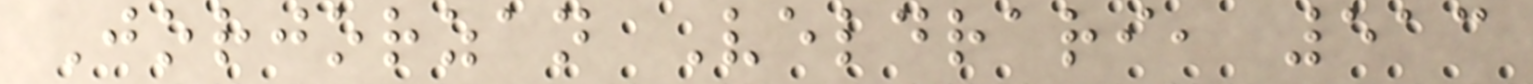Jorjorzan Veldrari, 513
